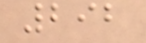292
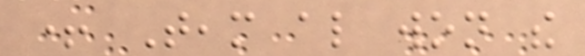+ Team also won the
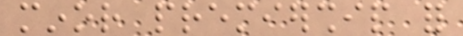minor premiership for
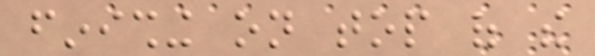finishing on top of the
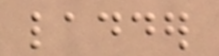ladder
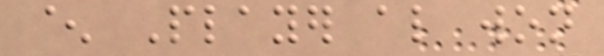^ Player also won
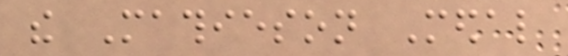the Mathieson Medal
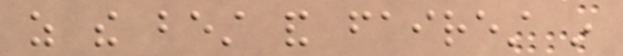as the best and fairest in
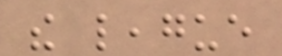the league
